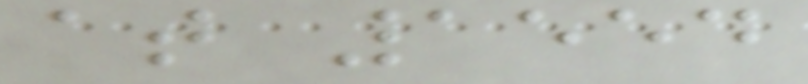at 1554
